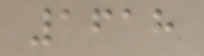1618
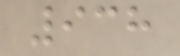938
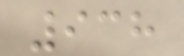938
